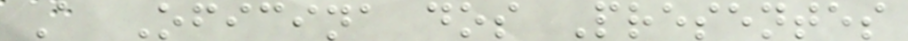A Oficina dos Presentes
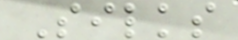Silks
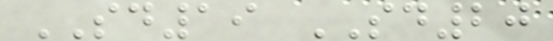SD19 SD20
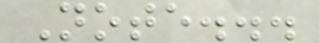Note...
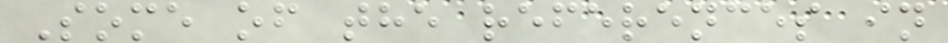Some of the references in
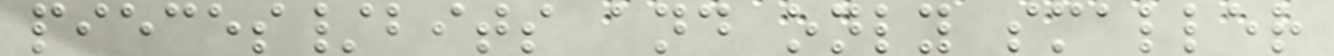pieces/bits and only smaller
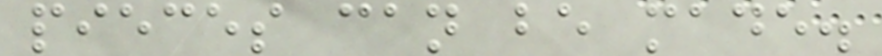pieces can be made.
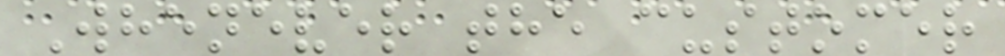Whenever the customer
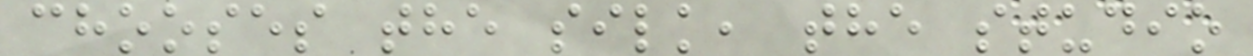chooses the silk, the studio
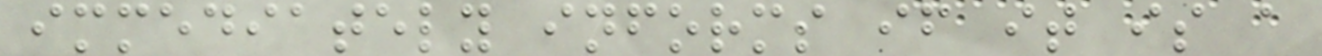immediately informs if it is a
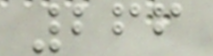266
